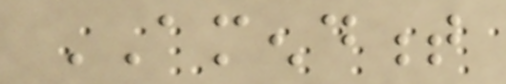AMENDMENT
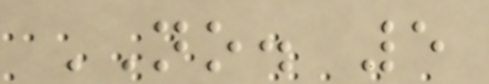NO. 5
